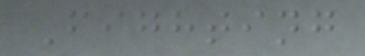Fighting
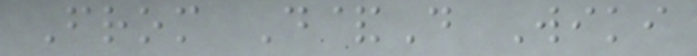From D&D Wiki
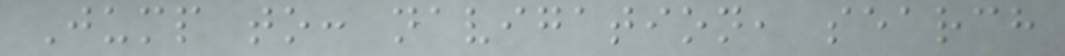Jump to: navigation, search
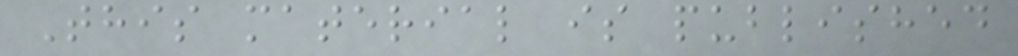This material is published
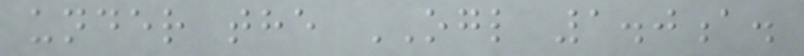under the OGL 1.0a.
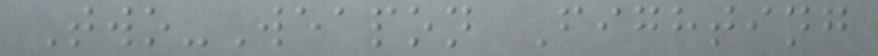Two-Weapon Fighting
